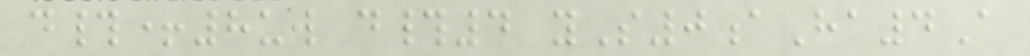d#+8uw d#4 yS0aHa4A
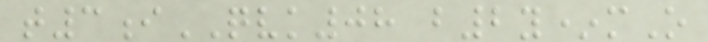t3iQVK08 b2y*mO
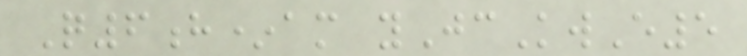Q6h*am yJcKwE5
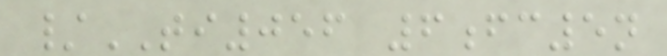/TI056 6fc5n
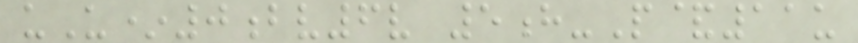uU*0bv6v 5h-P&11u
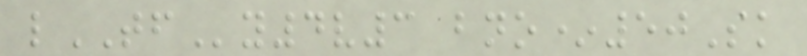lTFy4v3 bno*50Sk
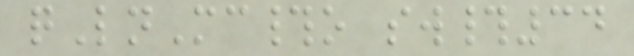qLnMc#o sw#34
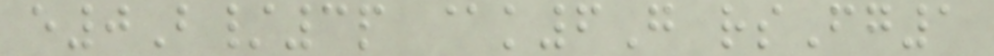e0B/3p @k6G rsFg1
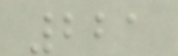221
